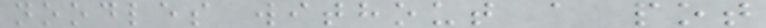noodles without a pot
